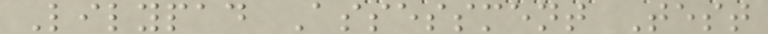Lilypad Assessment Test
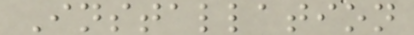Installation
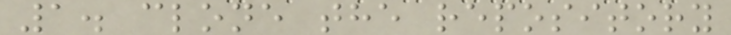1. clone the repository
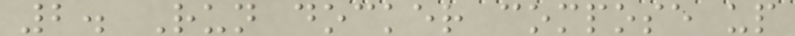2. Run docker compose up
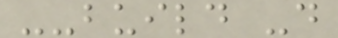--build -d
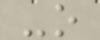-o
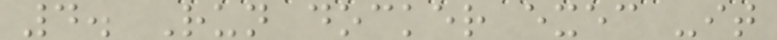4. Run docker exec -it
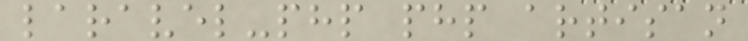laravel-php php artisan
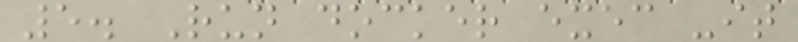5. Run docker exec -it
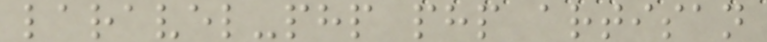laravel-php php artisan
